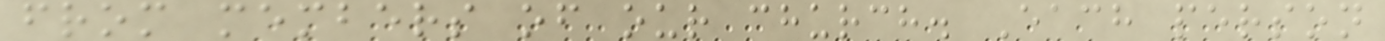from members of our church. Each person
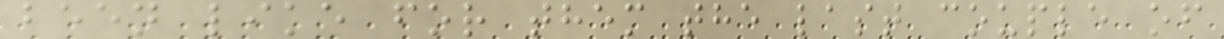been like for them the last couple of
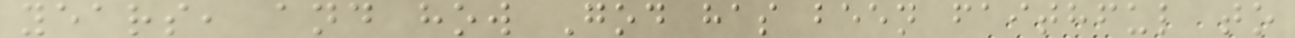years, and how God has been faithful to
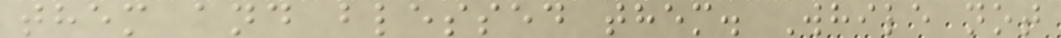them and blessed them. While not
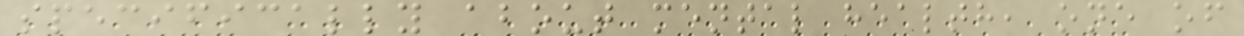specifically about mental health, one of
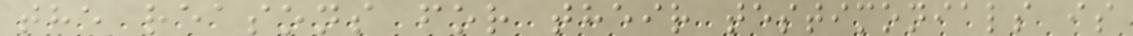the reasons for their testimonials is
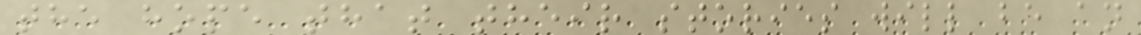the hope that their stories will be an
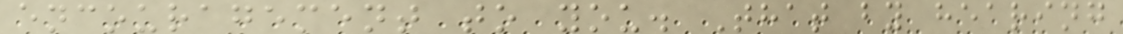encouragement to you. That by hearing
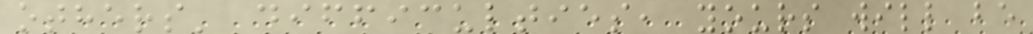others' difficulties, yours will be
